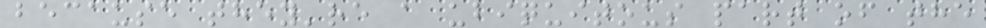because they're a ubiquitous part of the
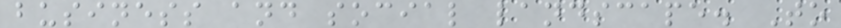business and social landscape. To
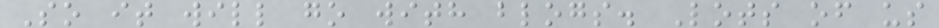So it will go with blogs. Lots of us
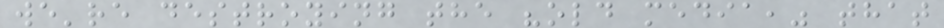we're destroying the "old media," that
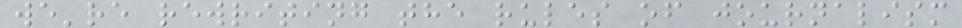we're rewriting the rules of journalism
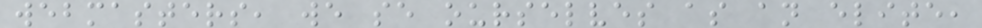webmasters, we se ourselves as an elite,
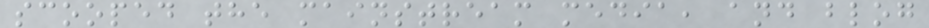scooped the mainstream media, and blog
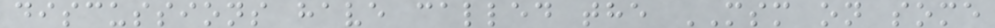discussions have called the MSM on some
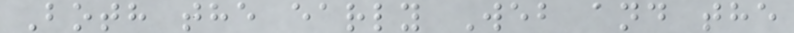Both the early Web and the
